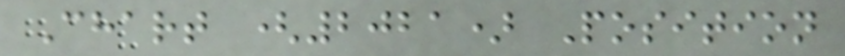Chart (2021) Position
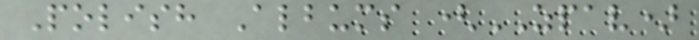Polish Albums (ZPAV)
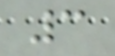3
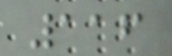116
